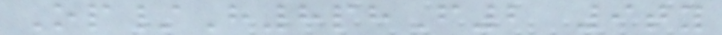Op/H8phF2 9ty
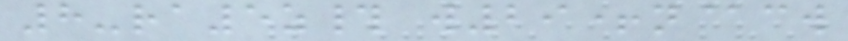8-ra5z# w29+n@cw
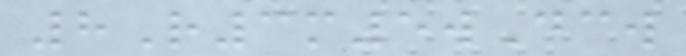8R3m5wDcw
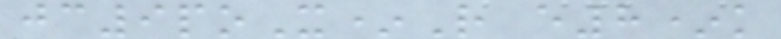jc9poX*R e8*k
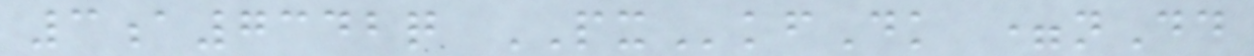3a7342q PXkfDk =nDd
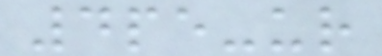4pe-ur
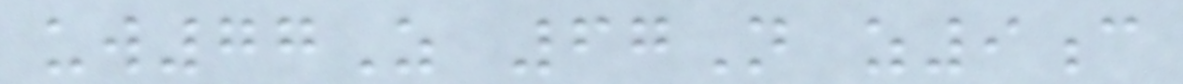uw77Z 67N z9c
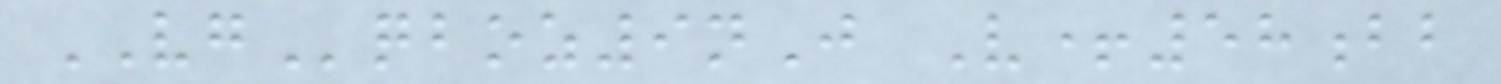VGqboz9nJ V+58bb
